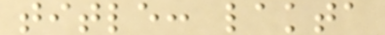title: lakta
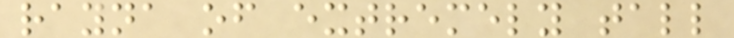rayna of extremely tall
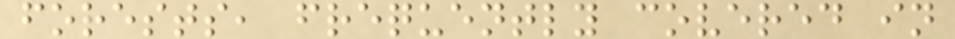forests, frequently covered in
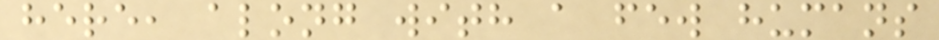here, along with a few humans
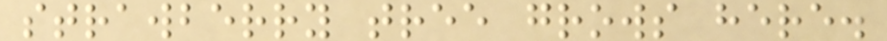strawberry tree grows here.
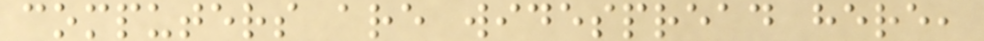computers are widespread here,
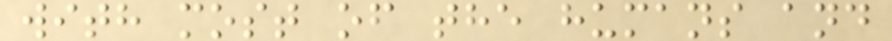with most of the humans and
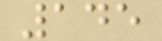145
